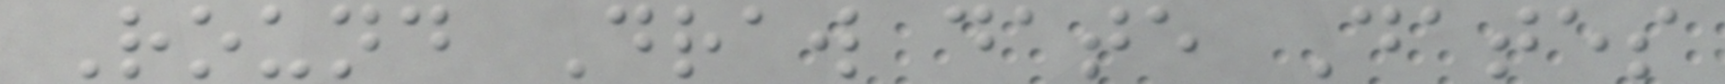Round Draw date Dates
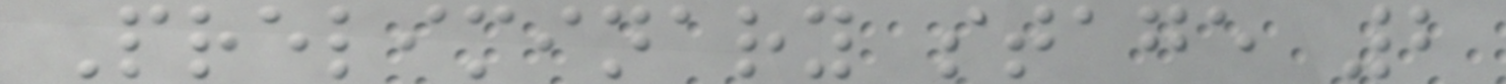Preliminary stage 2
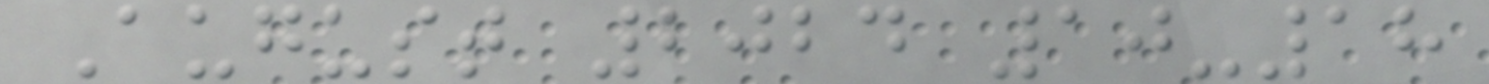August 2024 10-18
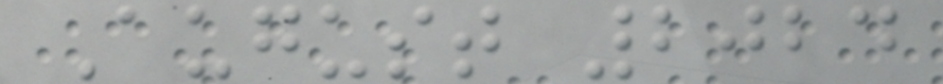August 2024
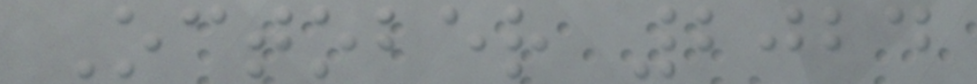October 2024
